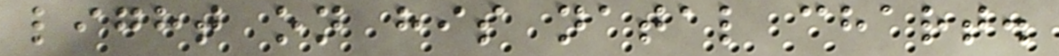light on his natal chart.
